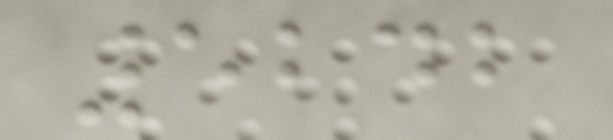5242
